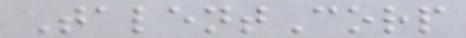TalentCorp
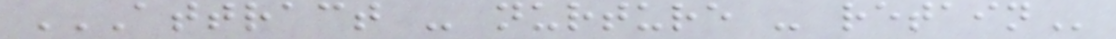ATTRACT - NURTURE - RETAIN
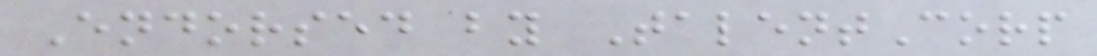Endorsed by TalentCorp
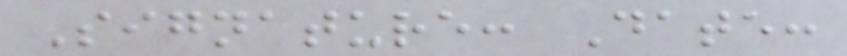Signature: Date:
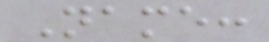Name:
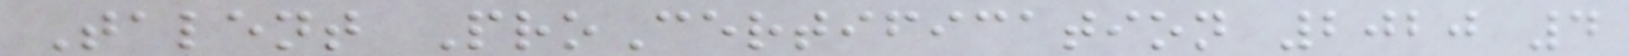Talent ProCertification 2020 4
